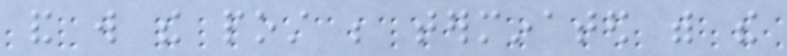and will the post be terminated with the
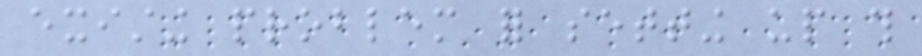existing problem for setting up this
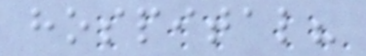hospital?
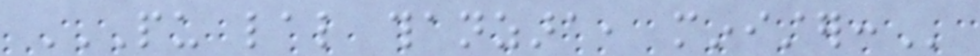PU LAL THANZARA, MINISTER:
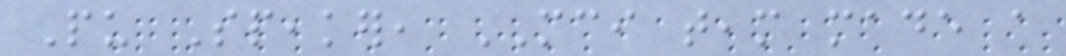Pu Speaker, MCI team made a
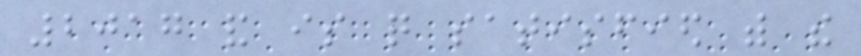2017 and is quite satisfied with the
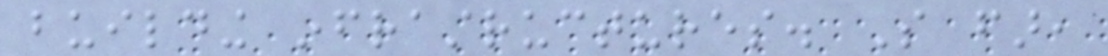building infrastructures. So far,
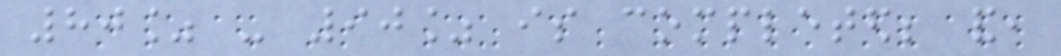80% - 90% is completed; and,
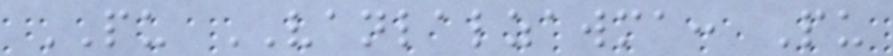PU VANLALZAWMA: Pu
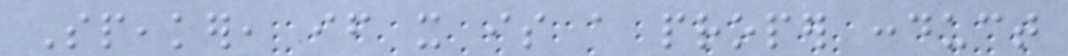Speaker, if it is a proper conduct
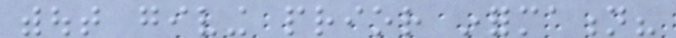without giving prior information?
